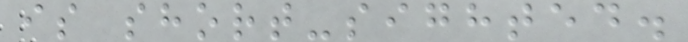is short-sighted.
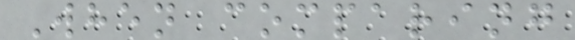When comparing
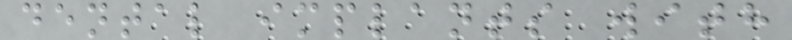dental implants with
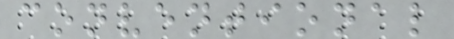conventional
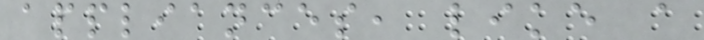appliances, like a
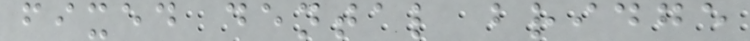fixed dental bridge
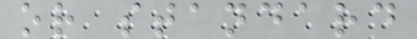or standard
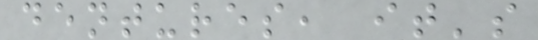dentures, it's
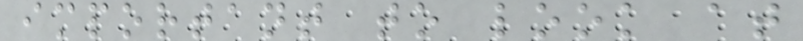important to look at
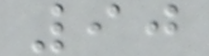90
